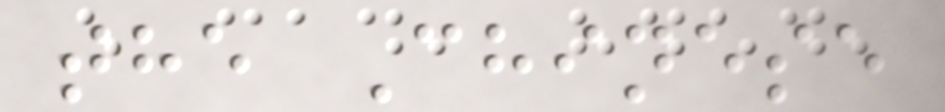the Chinese
